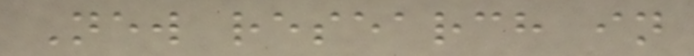New research in
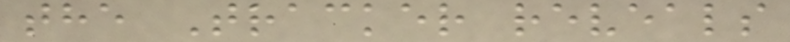the Tracker reveals
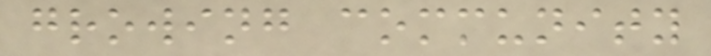growing community
